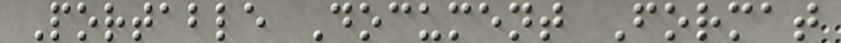Portable Document Format
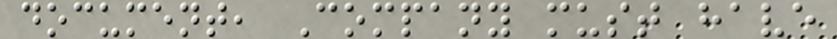document, Company must have
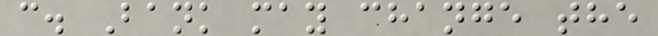c. Bank may change the
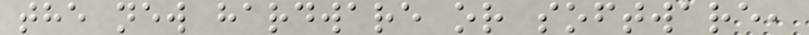the new hardware or software,
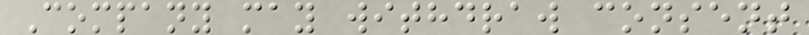Company may withdraw consent
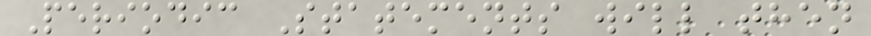Periodic Statements will then
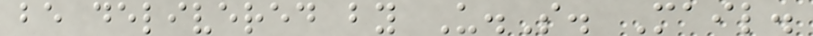be delivered by U.S. Mail.
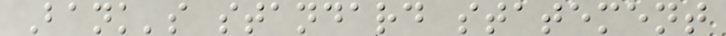Bank's standard statement
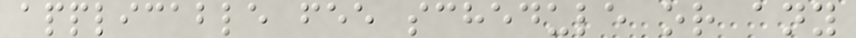applicable fee schedule or any
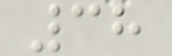38
